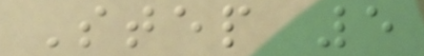Step 5
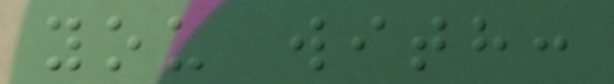you with:
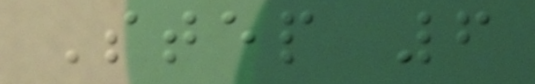Step 6
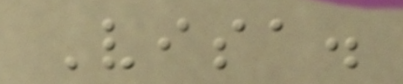Visa.
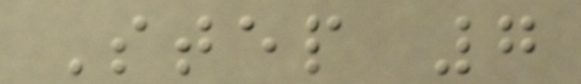Step 7
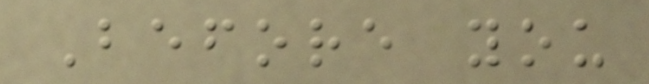Before you
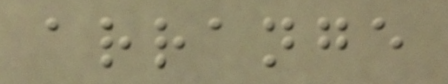arrange
